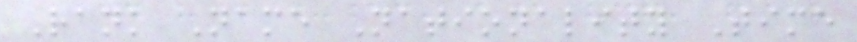Rank Name Nationality Time
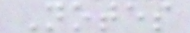Notes
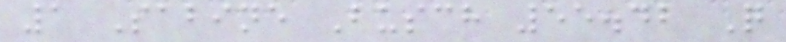1 Sabine Busch 55.42 Q
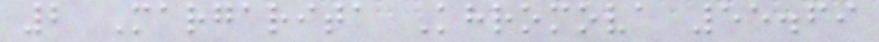2 Margarita Khromova 55.69
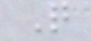Q
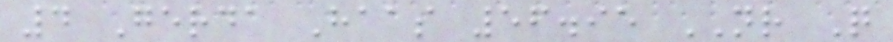4 Gerda Haas 56.95 NR Q
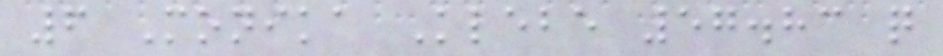6 Monika Klebe 57.83 q
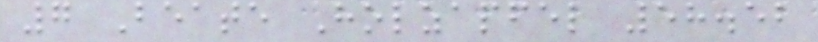7 Beate Holzapfel 58.52
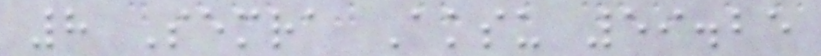8 Semra Aksu 59.25
